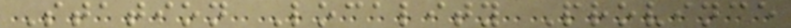Station Locality Province
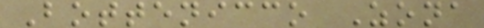Bottenicco Zona
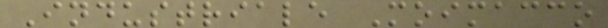Industriale Moimacco
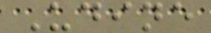Udine
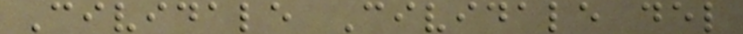Cividale Cividale del
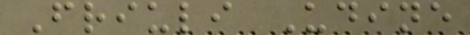Friuli Udine
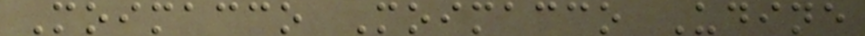Moimacco Moimacco Udine
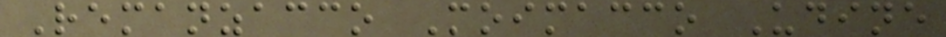Remanzacco Moimacco Udine
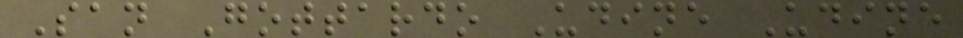San Gottardo Udine Udine
